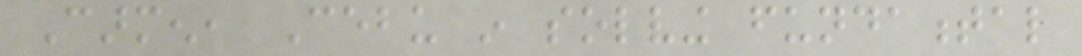Carmen, Cebu in solving fundamental
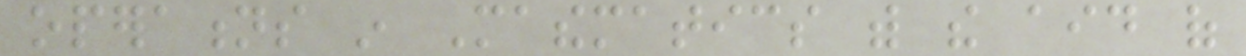operations in Mathematics with the aid of
